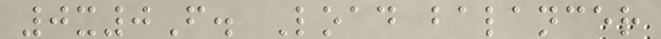0x0F. Load balancer
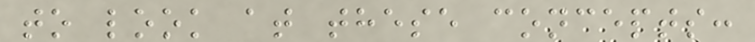to look at these concepts:
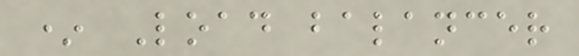* Load balancer
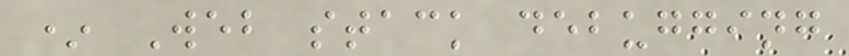* Web stack debugging
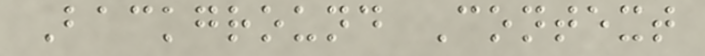Background Context
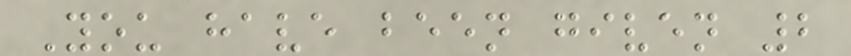You have been given 2
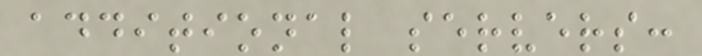additional servers:
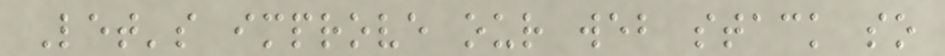Let's improve our web stack so
